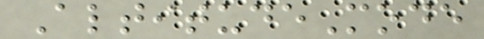AltitudeMode
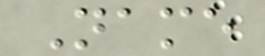Name
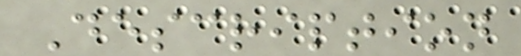Description
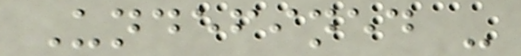Undefined -
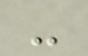-
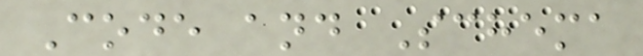Code and Schema
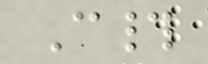C#
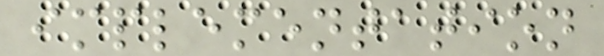implementation
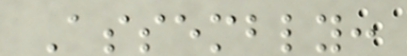Assembly:
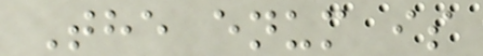The enum is
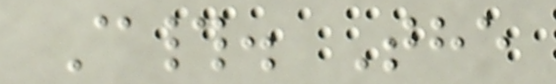C#. The
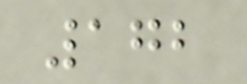172
